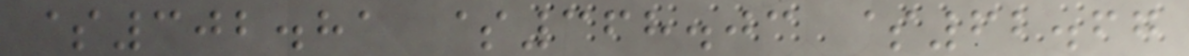$302.81 $368.03 $62.67
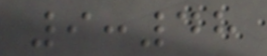9:48
